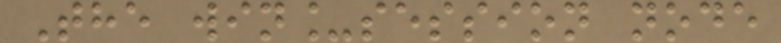The win_session node
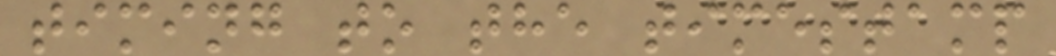timing to the timestamp
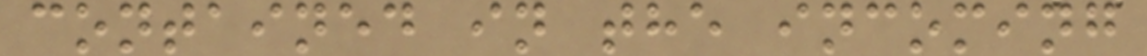contained in the incoming
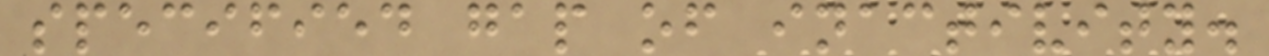specified gap of inactivity.
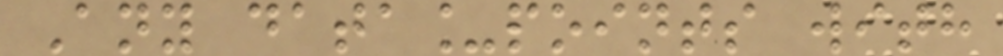Any data_points with
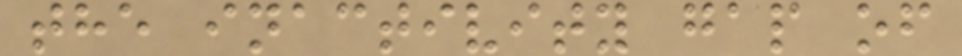the inactivity gap of
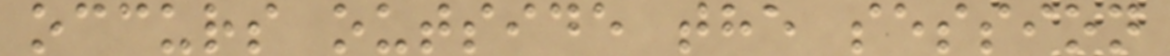occurs outside the session
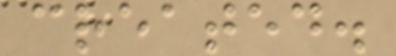created.
